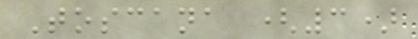Toscana (3)
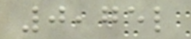0,75l
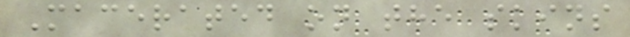Macerated on the skins
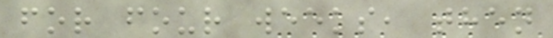for four weeks, then
